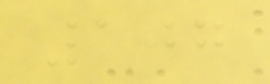107
